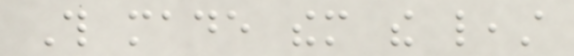This made them the least
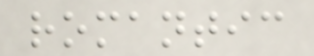romantic
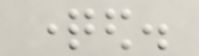questioned.
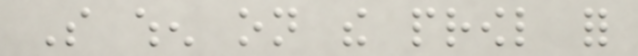So when on the prowl for
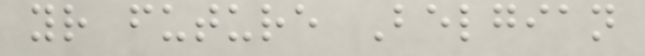your future Belgian
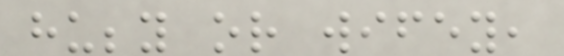hubby or wifey,
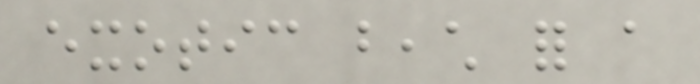exotic beach for a
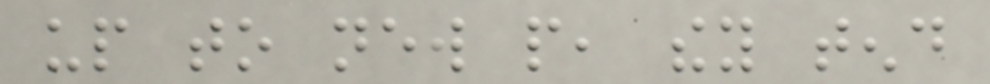up to new people, they tend
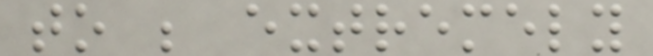to be extremely
